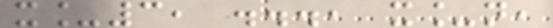x_3, ..., x_n,
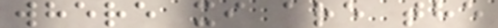where xi are the
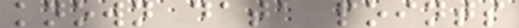known data points
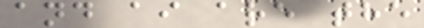and ai are the
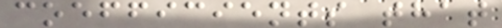coefficients that
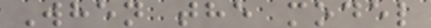When the model
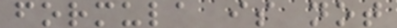formula is not
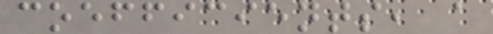coefficients, a
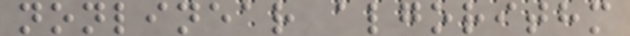nonlinear algorithm
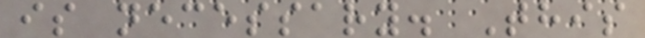is necessary. This
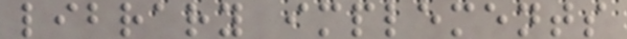library implements
